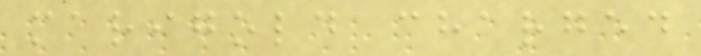marigold charged
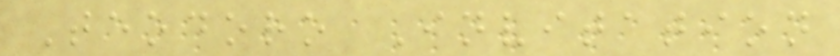Teodoro Invitation
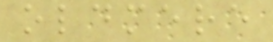oldmere
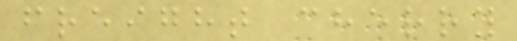freight cherry
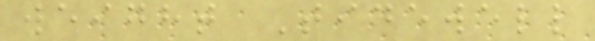weight Tidewell
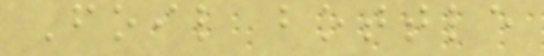Foil bottle
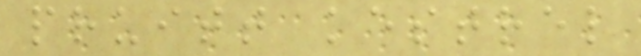pruitt kestrel
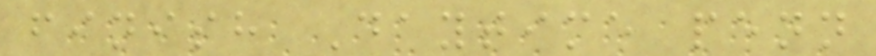finish Daytime penn
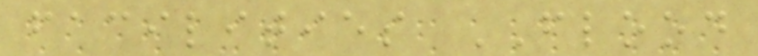facilities FLOOD
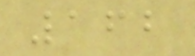162
